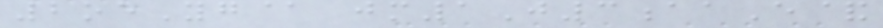2oeYg@ jm1J3aaE&
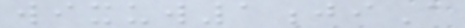wixuw1jiA
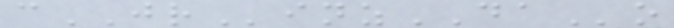cJRinzDAo
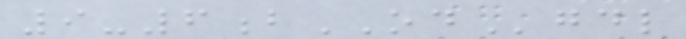9-6bODgdl
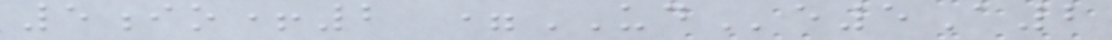5io+2 =UDe5A2
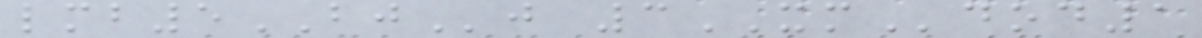lmb5BJj 3XMdod1
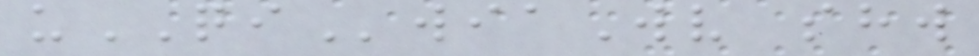uQIwiaWv shw
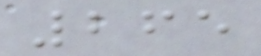265
